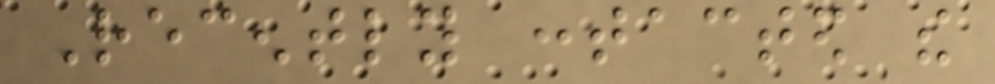Recently contacted the
